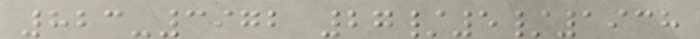823-3972 27/5/1938
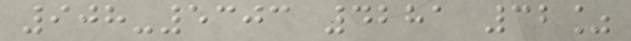908-5303 4281 32%
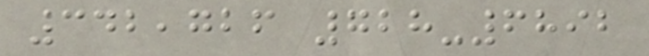342,726 728-6892
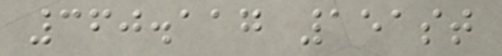360.117 151st
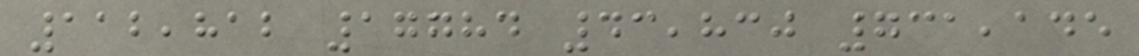112,812 17784 43,830 731,145
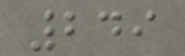249
